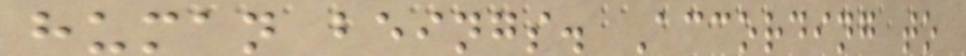human beings. According to
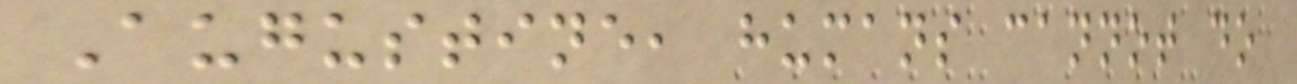Augustine, humans cannot do
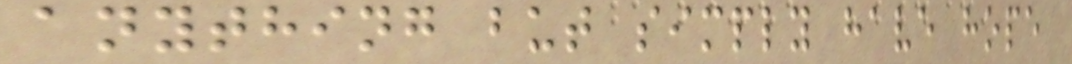anything but simply have hope
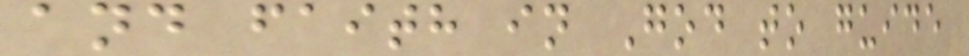and faith in God to guide
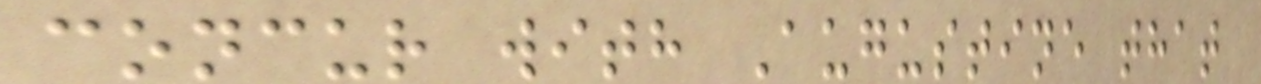concur with Augustine that
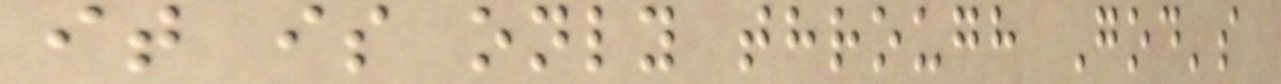it is only through God's
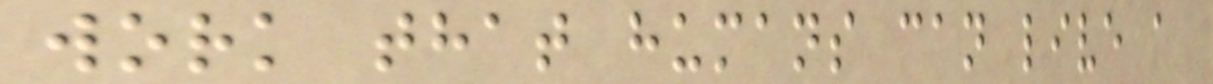work that humans can live a
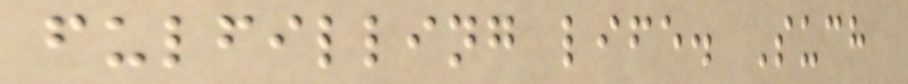fulfilling life. Such
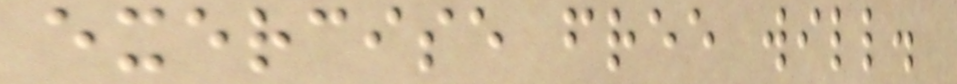exercise free will.
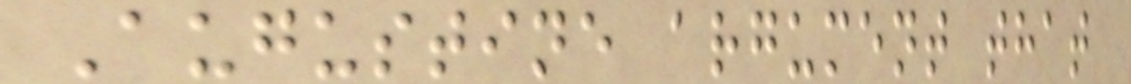Augustine argument that
